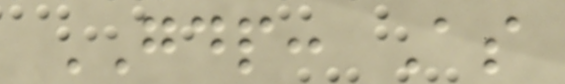GDP: As
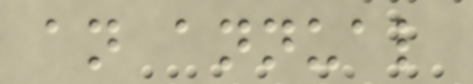an annual
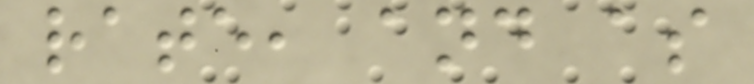rate, and as
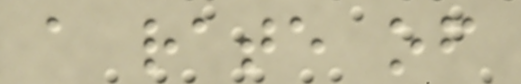a rate of
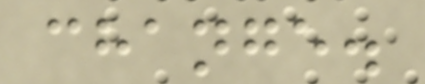change.
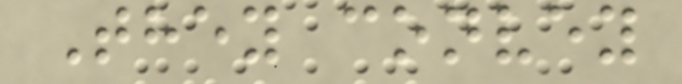They convey
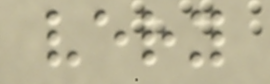very
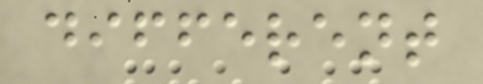different
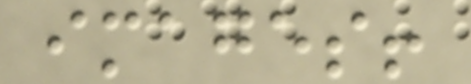images!
